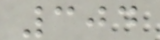304
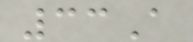33A
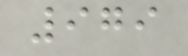979
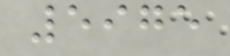5975
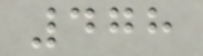478
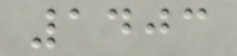1403
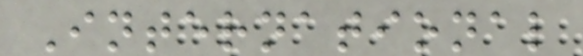International
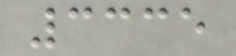3335
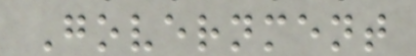Government
